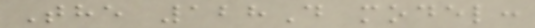The 128D model:
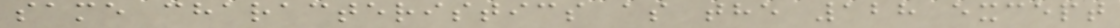same characteristics as the 128 except
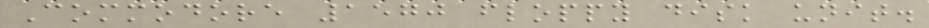Commodore 1570 floppy disk unit.
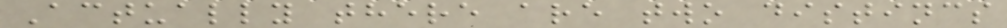Actually there are two distincs
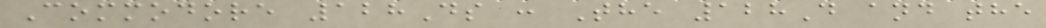Commodore 128Ds : The 128D and the
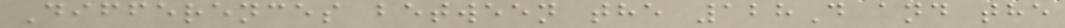Differences between the 128D and the
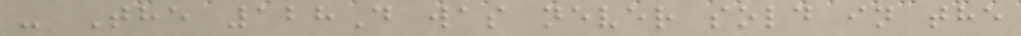- The 128D was never sold in the
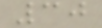30
